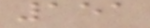151
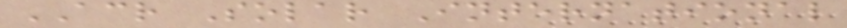ACR Solar International
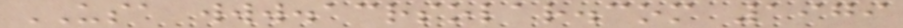USA www.acrsolar.com 1979
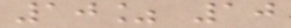10% 10
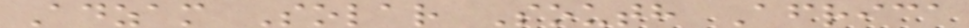Adzam Solar South Africa
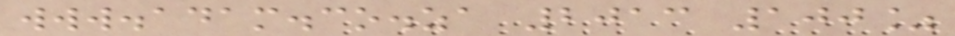www.adam.co.za 2013 100%
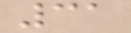31
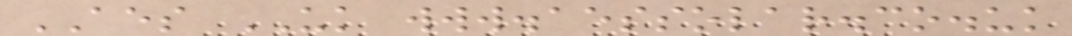AES UK www.aessolar.co.uk
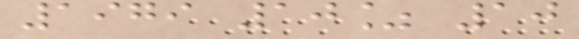1979 10% 10
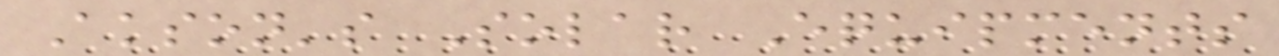Akson's Solar Equipments
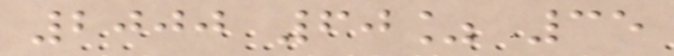2000 60% 35
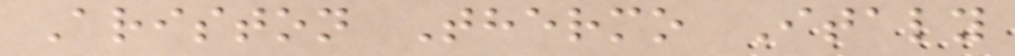Ariston Thermo Italy
